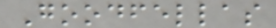Goodfellas
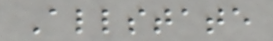Allstate
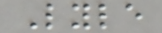Lyle
